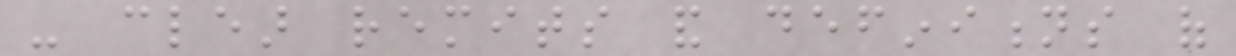- clear remits and definitions of
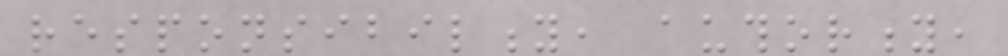responsibility, authority,
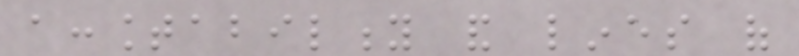accountability and lines of
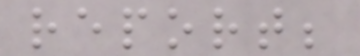report;
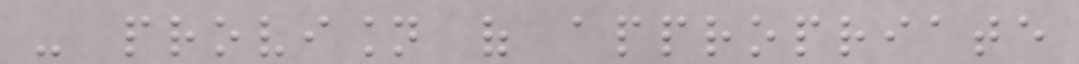- provision of appropriate
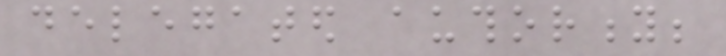delegated authority;
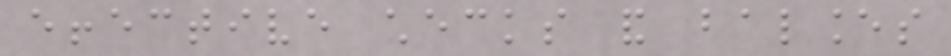effective checks and balances
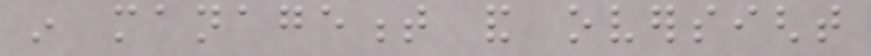in management and oversight
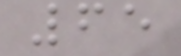65
